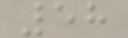58
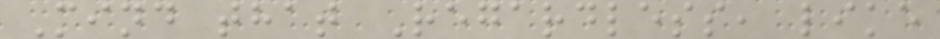Mind that Regardless, like
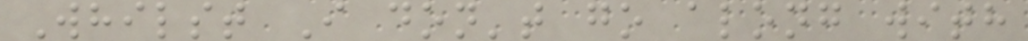Whilst I don't go along with
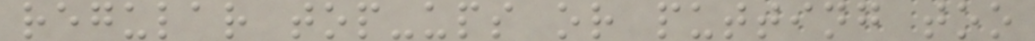regular top-ups or putting too
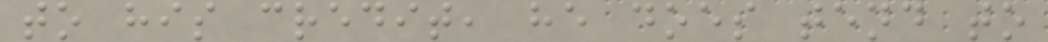to his credit, he does tend to
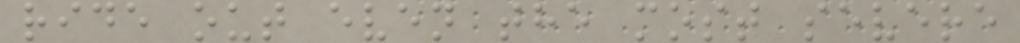ride out even the most severe
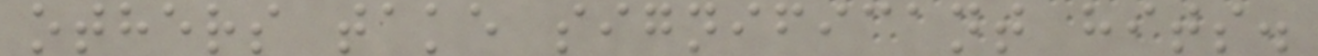others take significant hits.
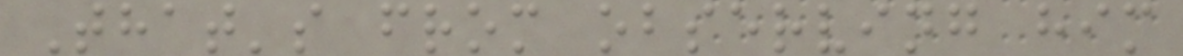That's from observing him
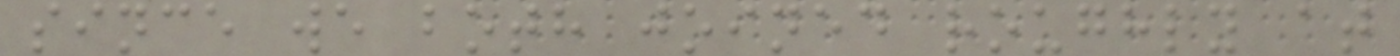since we both joined roughly at
